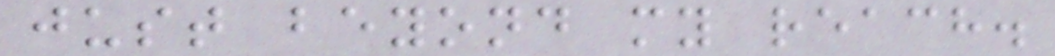just beyond my reach.
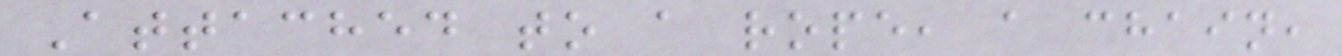Attached to a rope, a chain,
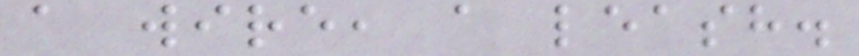a wire, a leash.
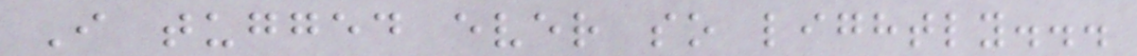I tugged ever so lightly...
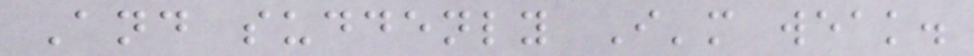And suddenly I'm weak.
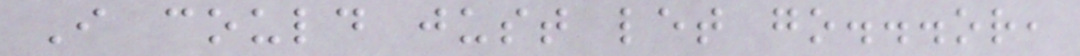I could just let go...or,
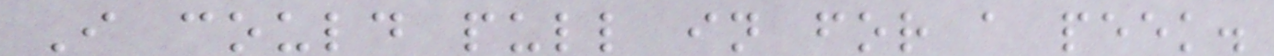I could pull in for a peek.
